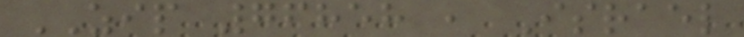ZIP 76858 , Israel
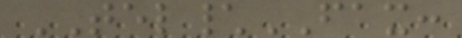TEL\FAX:
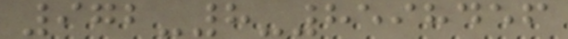972-8-8598456
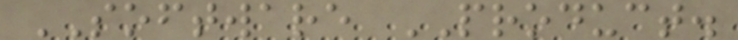SOFTWARE PRODUCT.
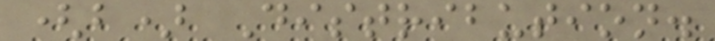(b) Distribution.
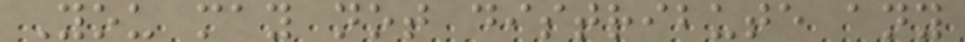You may not distribute any
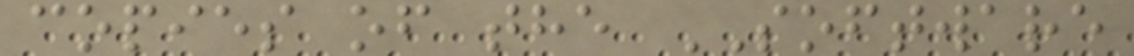copies of the SOFTWARE
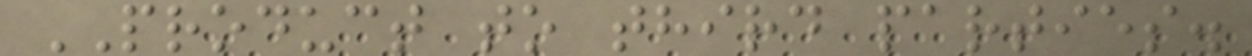PRODUCT to third parties.
